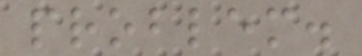problem.
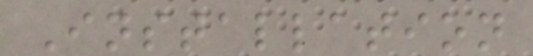Installation
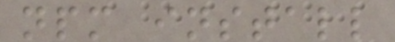npm install
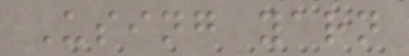Using yarn
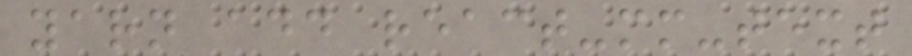yarn add react-mm-text
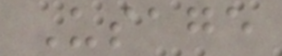Usage
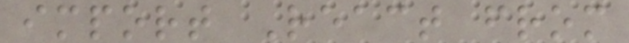import React from
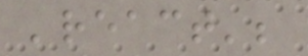'react';
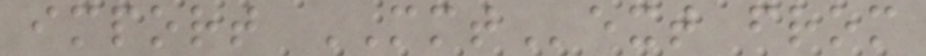import MMText from
